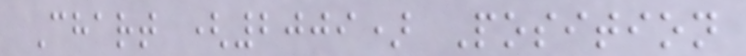Chart (2009) Position
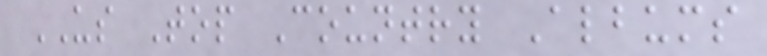US Top Country Albums
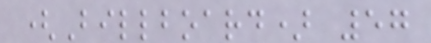(Billboard) 57
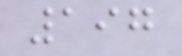197
